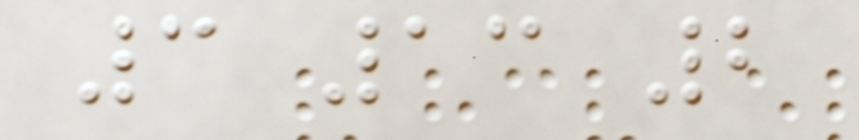3 13 2
